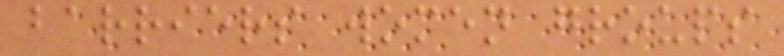barriers women groups
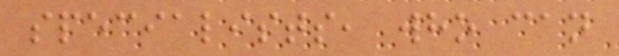specialists, who can
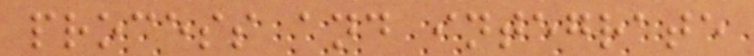process and integrate
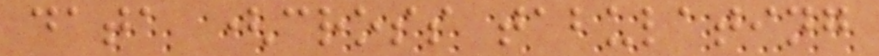data (cross tabulating
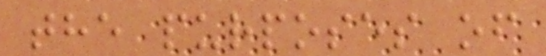the purposes of
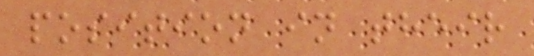position in their
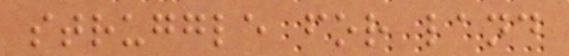struggle for land
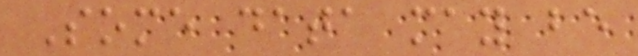Some data may be
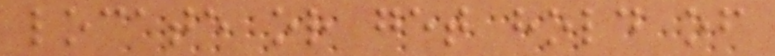locate or get hold of
